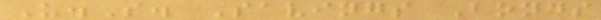U.S. Savings Bonds
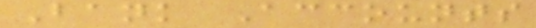Bank Accounts
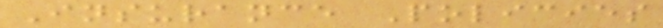Insurance Policies
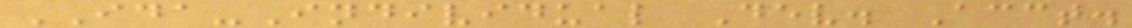IDA-Individual Dev. Acct.
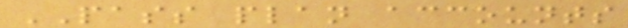PASS plan accounts
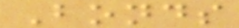Bonds
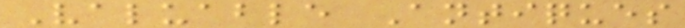Valuable Antiques
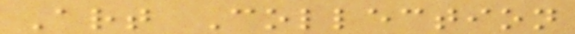Art Collection
